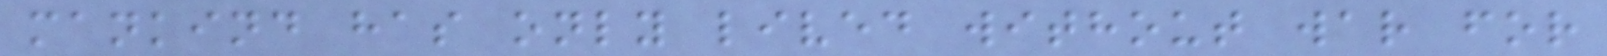mankind has only lived without war for
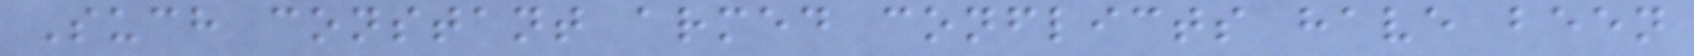Such constant armed conflicts have been
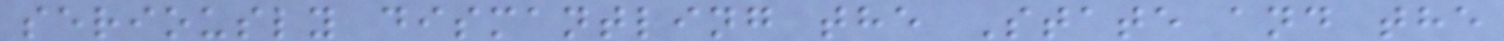seriously dismantling the State and the
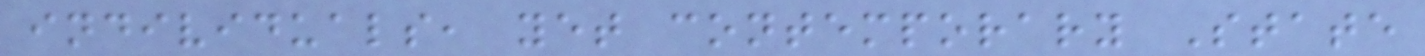individuals, yet contemporary State
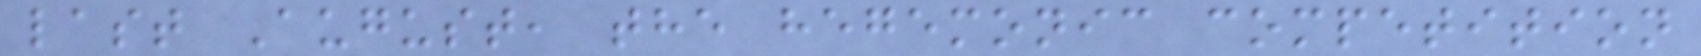last August, the hegemonic competition
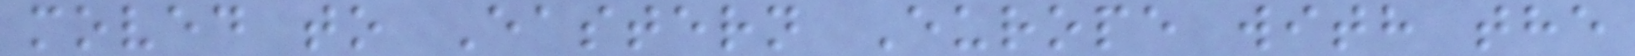moved to Eastern Europe with the
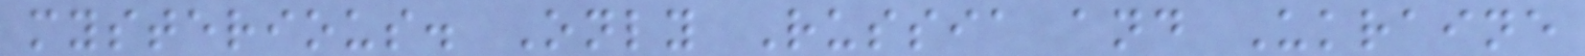mysterious. Only Russia and Ukraine
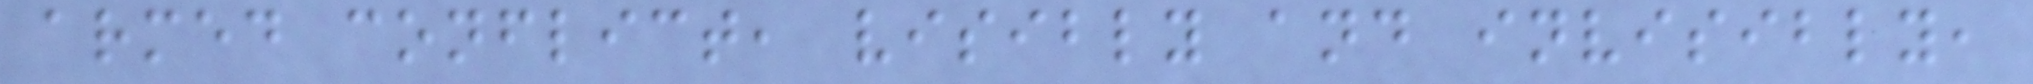armed conflict, visibly and invisibly,
